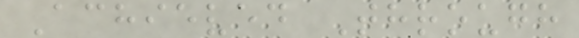Achieved Through
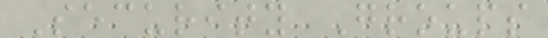Security Groups
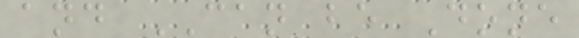and CAN be Done
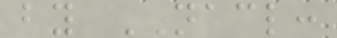by NACL:
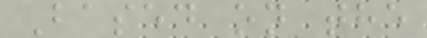Based on the
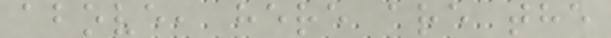above, here are the
